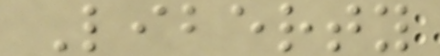Liberty
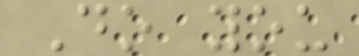Do you
